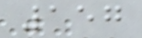157
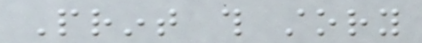Print this story
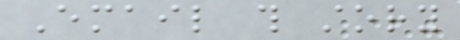Email this story
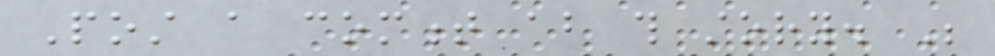Post a comment about this story. Be
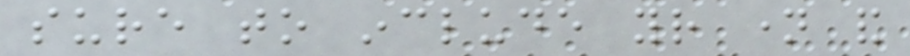sure to include your name and
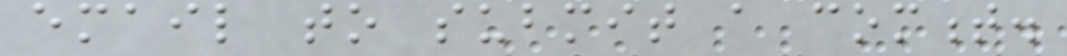email to submit a comment.
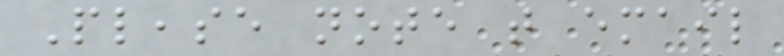Please note that email
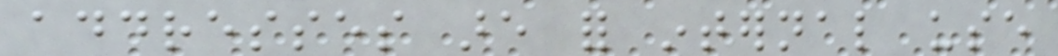addresses are for internal use
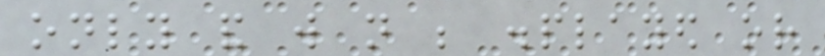only and will not be displayed or
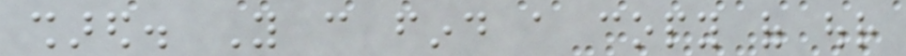shared. You can find a copy of our
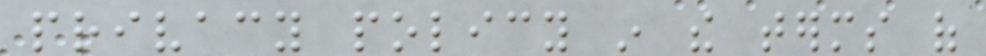privacy policy in the terms of
